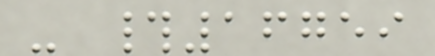- #16759
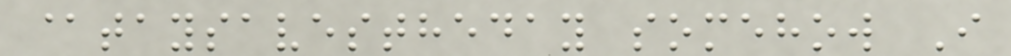@taysavestheday somehow I
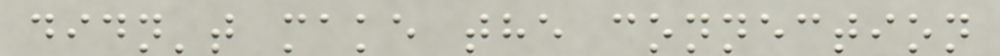didn't make the connection
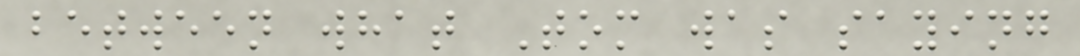between what Tom was saying
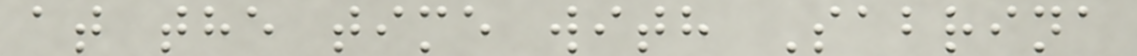at the time with Sabrina
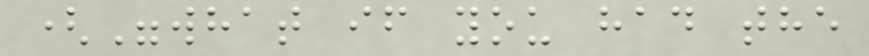("what if you had the
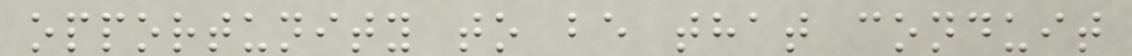opportunity to be that conduit
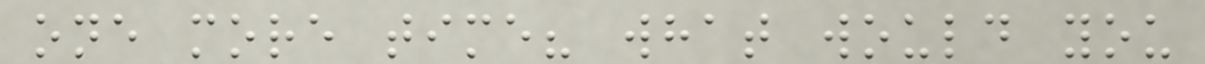one more time? what would you
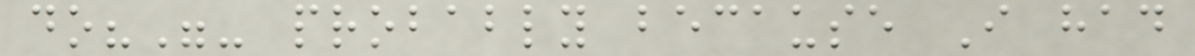do?"- probably because I had
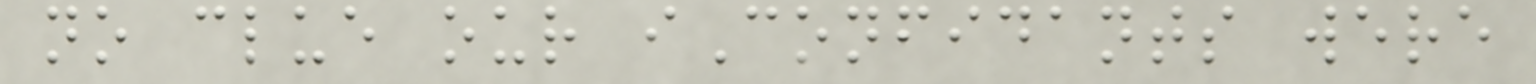no clue our iConfidants were
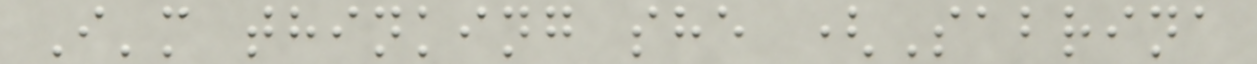I'm thinking she (Sabrina
